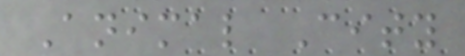Animal City
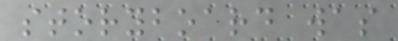storyboard was
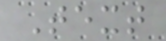Text
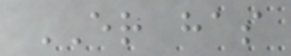ER has
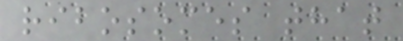ribosomes that
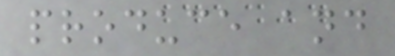produce and
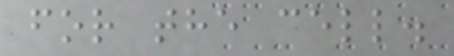for the cell.
